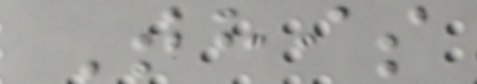This
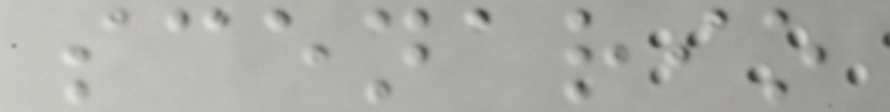scenario
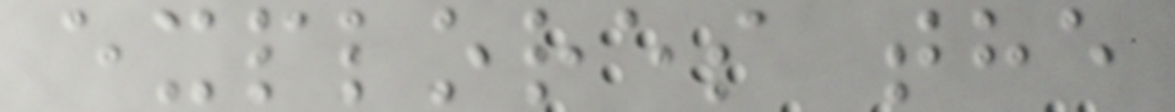explores the
